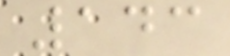143
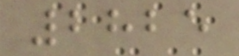2825
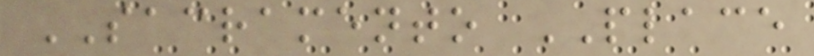SACRAMENTO PLACE
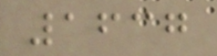1637
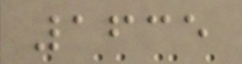1635
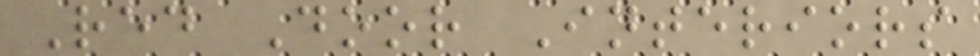Red Door Interiors
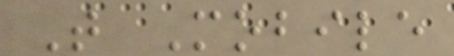T Mobile
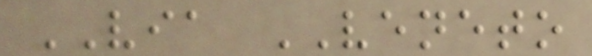VIA VENETO
